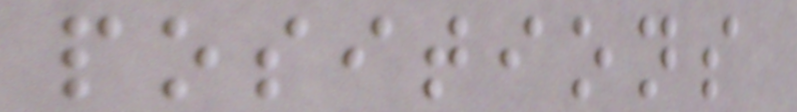positions
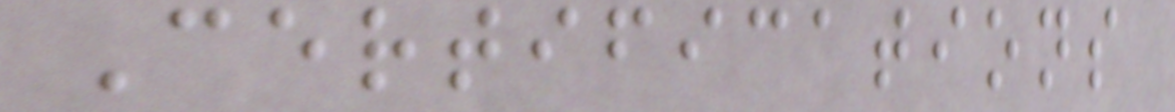Certifications
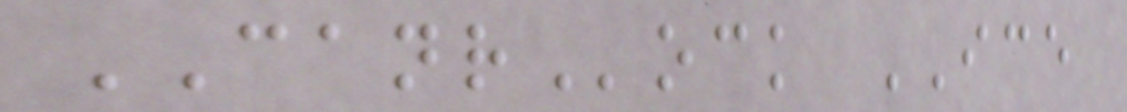CANRock ICE
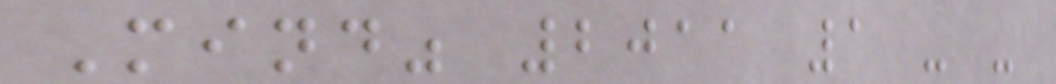Mind" 2011 1 - -
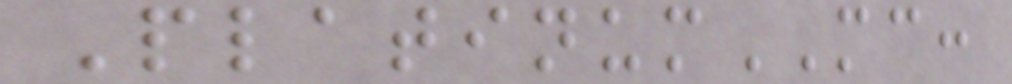PlatinumMC:
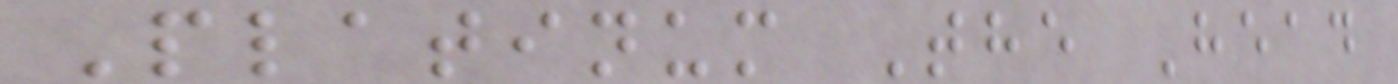Platinum The Head
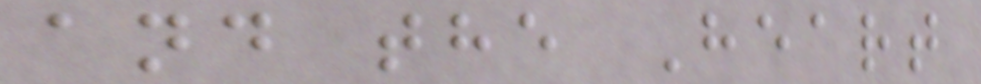and the Heart
